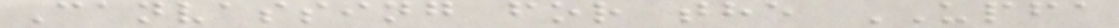Canvassing for the UPFA
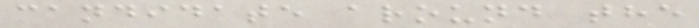candidate around the
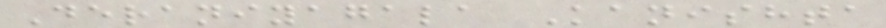Deraniyagala Kanishta
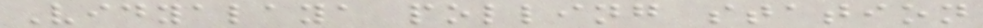Vidyalaya polling station
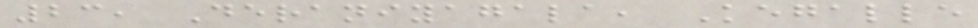23, Deraniyagala, Kegalle
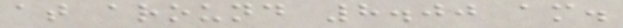at around 8.00 am.
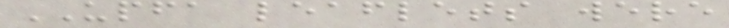UPFA leaflets were
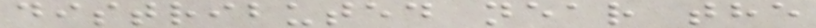distributed near the
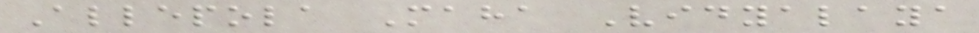Allepola Maha Vidyalaya
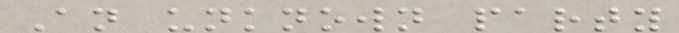An unknown party
